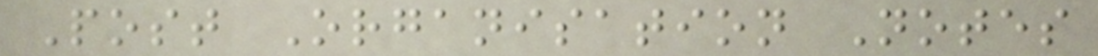Post Organisation Notes
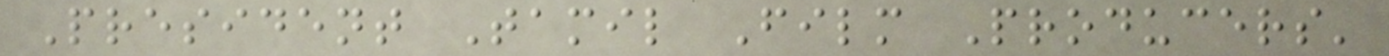President Tamil Film Producers'
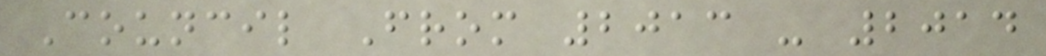Council From 2013 - 2014
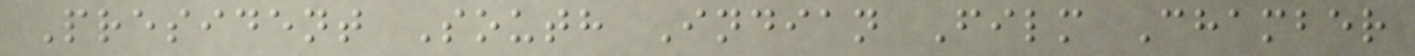President South Indian Film Chamber
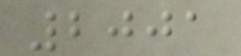2001
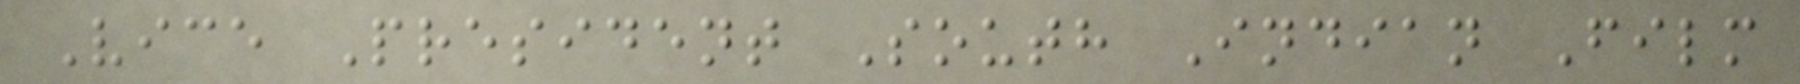Vice President South Indian Film
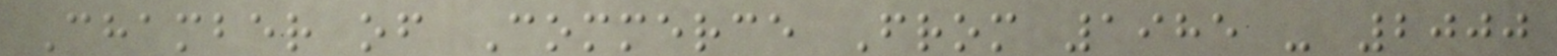Chamber of Commerce From 1985 - 2000
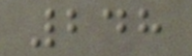248
